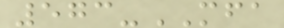573-MFA
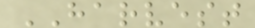HARVEST
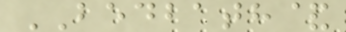BEDBATH&
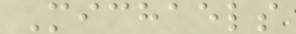Michaels
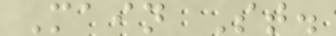Main St.
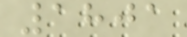1801
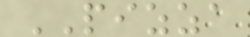PIZZA
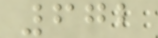672
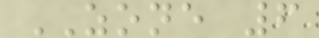ZONE 6
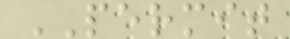PERMIT
